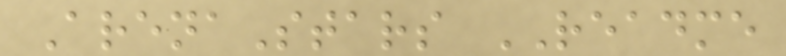ArenaStars README
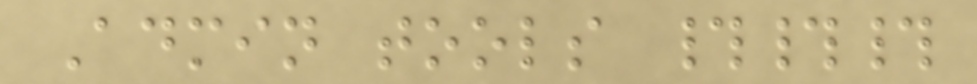Admin tools ###
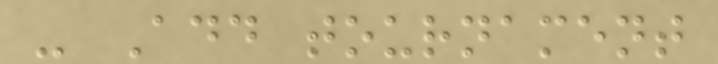- Add tournament
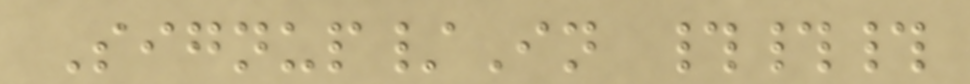Signup/In ###
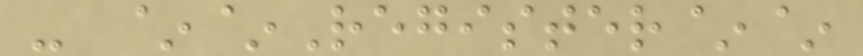- ~~Register~~
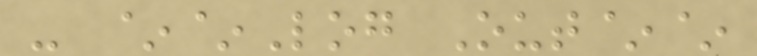- ~~Log Out~~
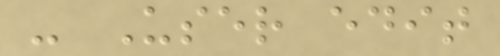- User edit
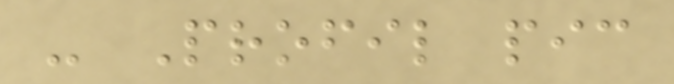- Profil pic
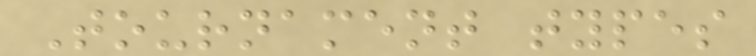Tournament types
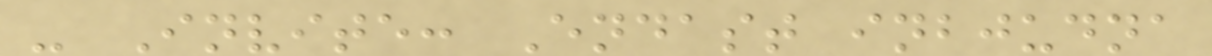- Invite: Endast inbjudna
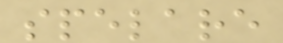spelare
